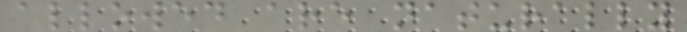allowed are naturally
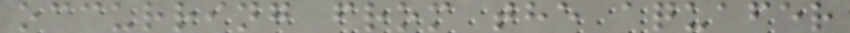occurring from the aquafer
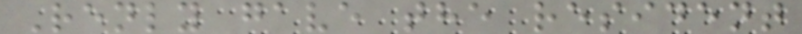Renly gave the resident
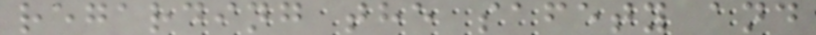regarding the safety and
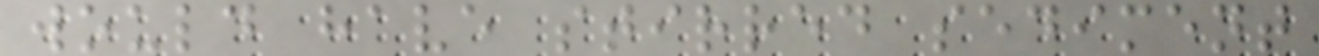would have stirred sediment
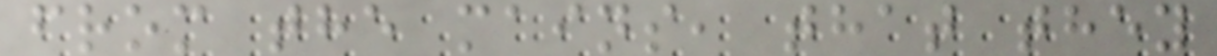from the mains, that they
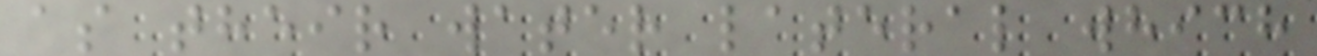as their water lateral which
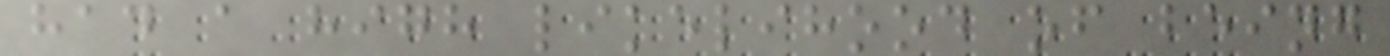had a high likelihood of being
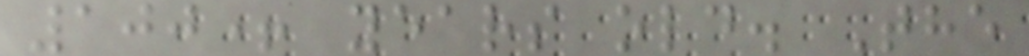100+ years old. The
